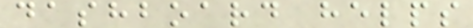dashboard helps
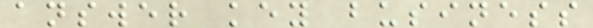answer key business
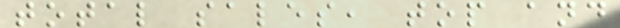total sales, top and
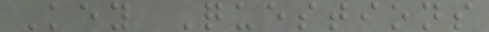Key Questions
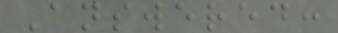Answered:
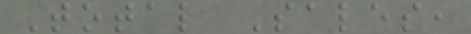Total Sales,
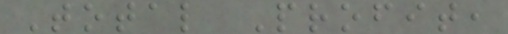Total Profit,
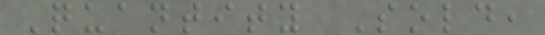Quantity Sold,
